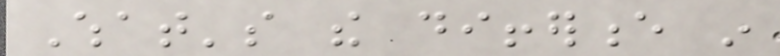What's the difference in
